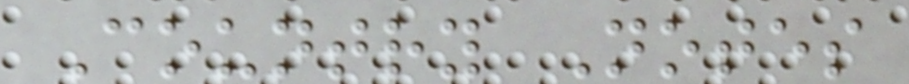Country Notes
